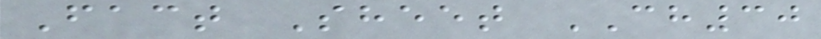Fact Sheet CH30
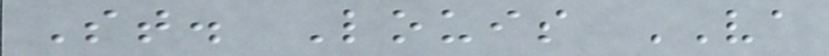St. Louis VA
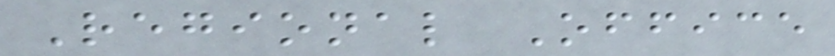Regional Office
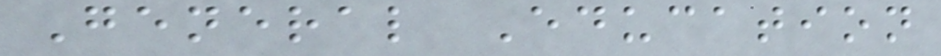General Education
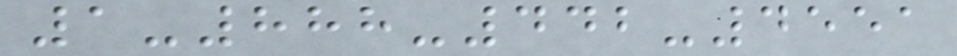1-888-442-4551
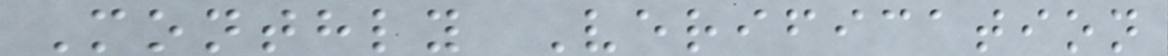Monthly Verification
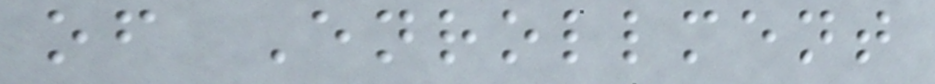of Enrollment
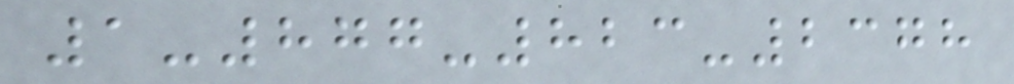1-877-823-2378
